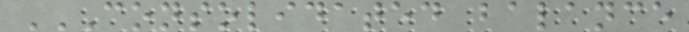CONSOLIDATED BALANCE
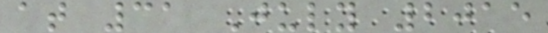at 31 July 2015
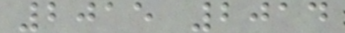2015 2014
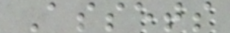Assets
